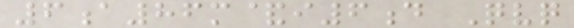6a86m&i6d Qvq
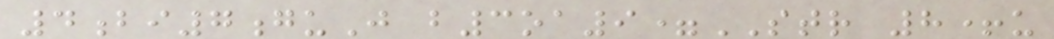4bi7guJ b3oa9=STR 8+u
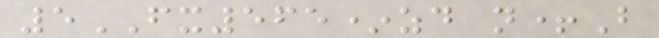5FX565*zd n+B
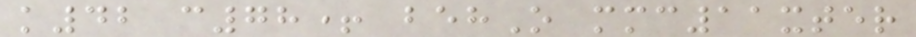k42 c78+ behO mmc11xter
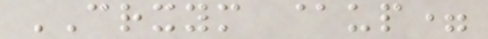CRXYM @up=
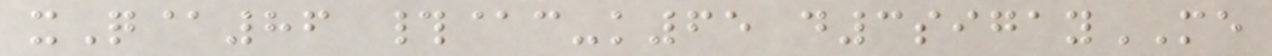xQ@86 #@c-k65 d3sigayME
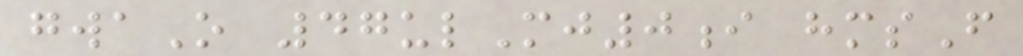gwaO 47ulMj0i hmsF
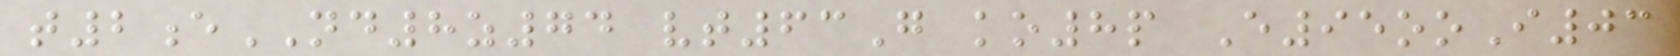t2eND8z74 vt63G ko8p E95ooI03
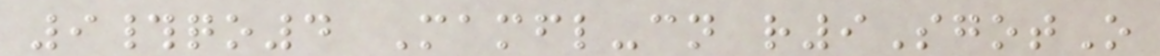9#qo4 Mamfl-cn r9SgotO
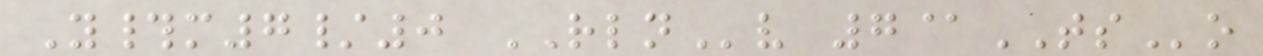Y#m7/0 RLNv 7@TSo
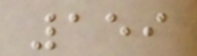159
